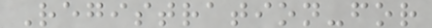Registration-for
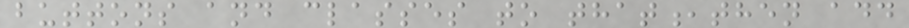buttons and classes to that,then add
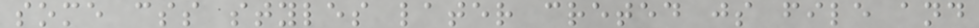some css styles later creted js file and
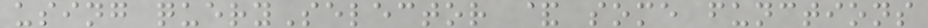using querySelector & some functions
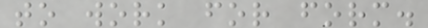to work for form.
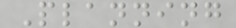Planning
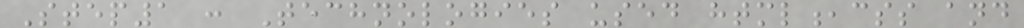Step1 : Technologies used html,css and
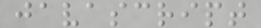javascript
